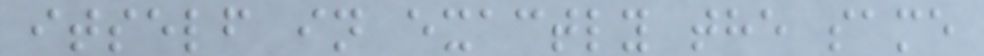itself in exactly the same
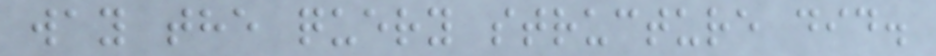way the query structure did.
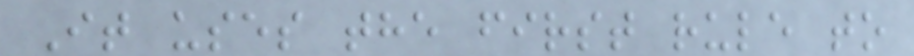It uses the first rule to
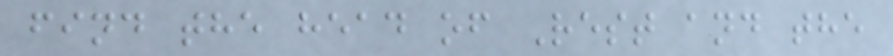find the head of Rest and the
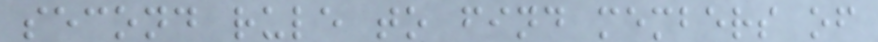second rule to find members of
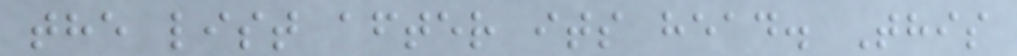the list after its head. This
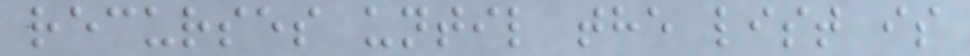recurses until the list is
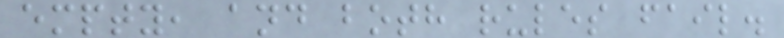empty, and both rules fail.
